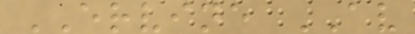ERVINE AV
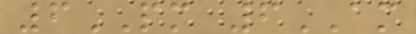6PM 6AM
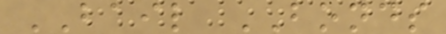BAIL BONDS
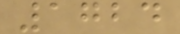1724
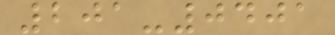201-0401
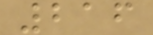216
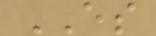ES
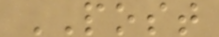POST
